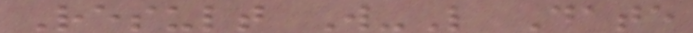Result W-L Date
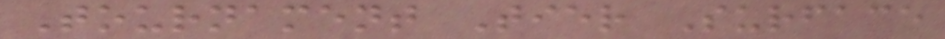Tournament Tier Surface
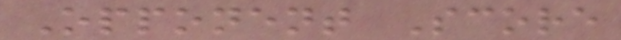Opponent Score
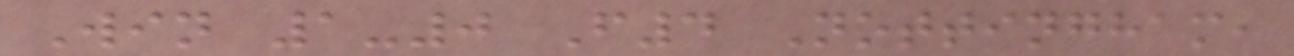Win 1-0 F4 Nottingham,
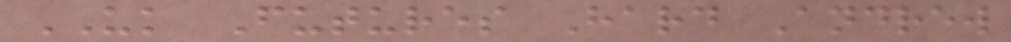UK Futures Hard Andrew
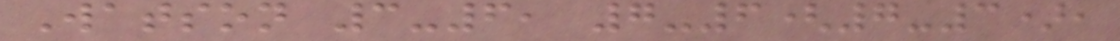Watson 3-6, 7-6(7-3),
